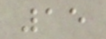15
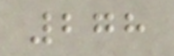278
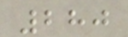280
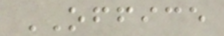OFFICE
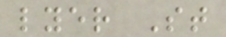lyer St
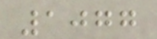1077
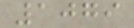1079
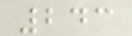243
